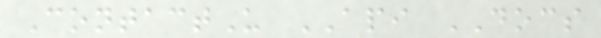ContactU API DOCS
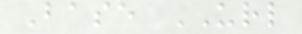Base URL
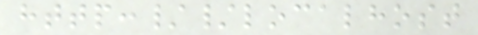http://localhost
